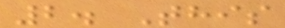2. This
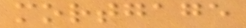mortgage
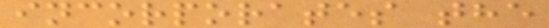incorporates the
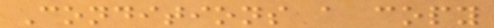Conditions a copy
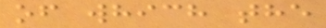of which the
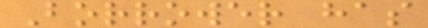Borrower has
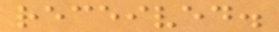received.
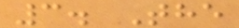3. The
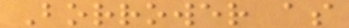Borrower as
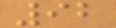92
